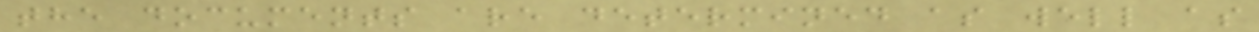the documents are determined as well as
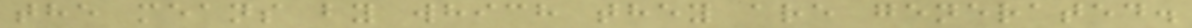the means by which they are generated.
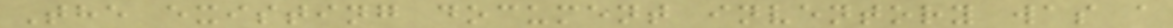The existing document inventory was a
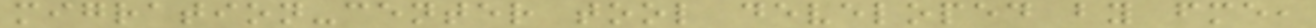migration-center tool developed by fme,
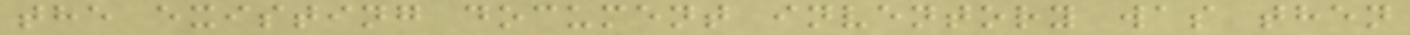the existing document inventory was then
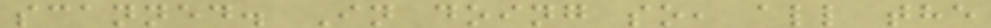scanned. In doing so, all the
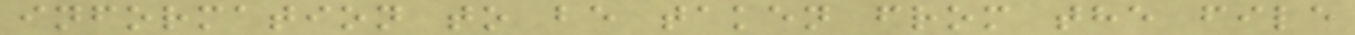information to be taken from the file
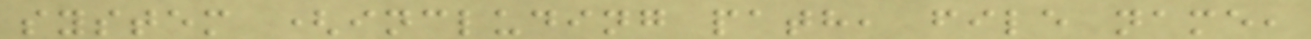system (including path, file name,
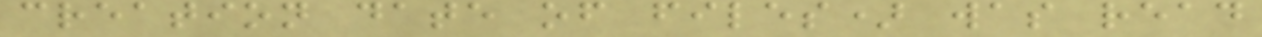creation date of files) was read
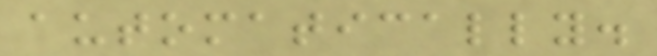automatically.
